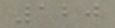120
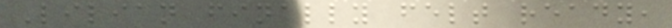Lilian finally felt ready,
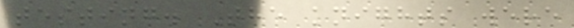testing. The knights were
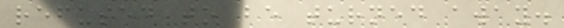refused to be turned away.
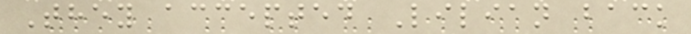They accepted Lilian back
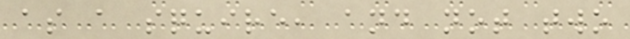as a squire, and not two
